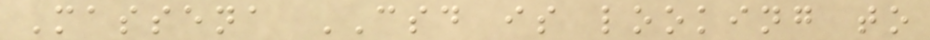Massena CSD is looking to
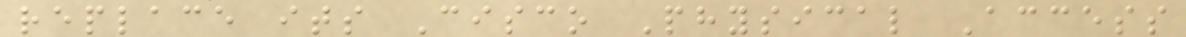replace its Cisco Physical Access
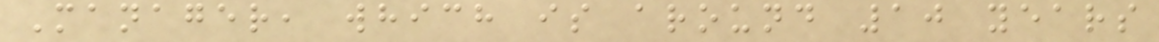Manager, which is around 10 years
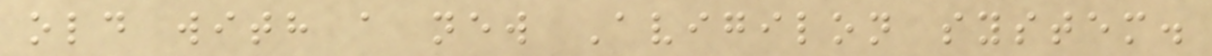old with a new Avigilon system.
